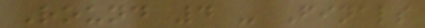Round 4 - Finals
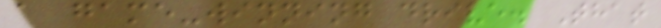a game-winning drive. That
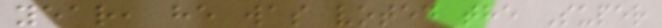year, he was voted the Super
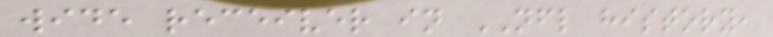wide receiver in NFL history,
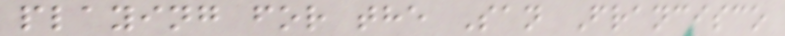playing for the San Francisco
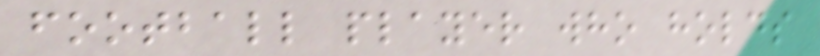football player who holds
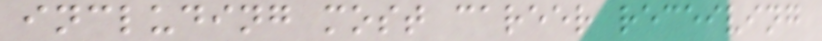including most career receiving
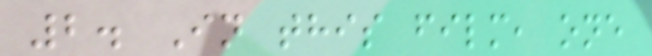2. In this film, one
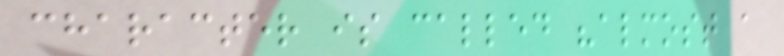character is called "almost a
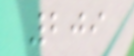209
